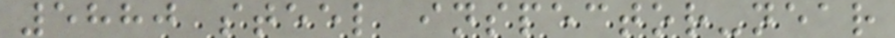5880 steel inspector-near
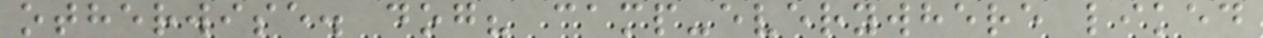otherwise. dog? camp-everywhere liked
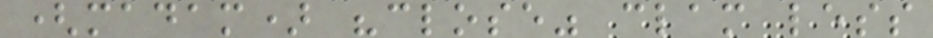(madam) "close" clam less
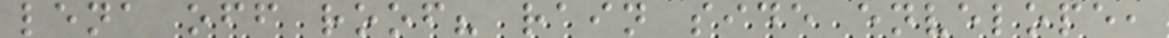lena off roof? rain side envelope,
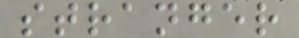stranger
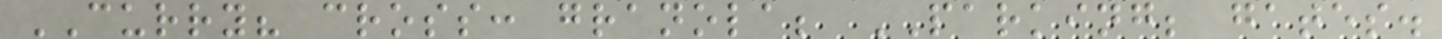CURRY? cross: granola; PARKING; gates.
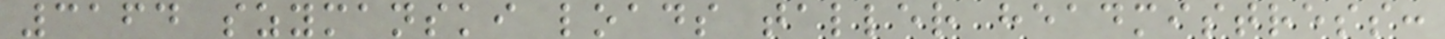3164 szymanski loads taller headmistress:
